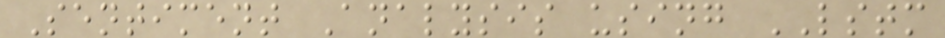Sentiment Analysis using LSTM
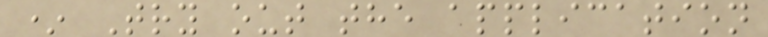* Try out the application
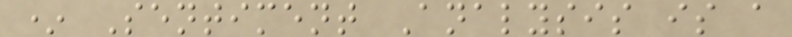* Sentiment Analysis is a
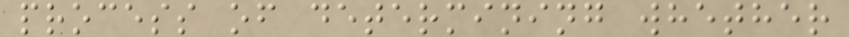process of determining whether
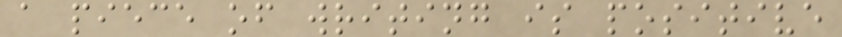a piece of writing is positive
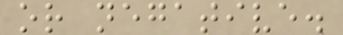or negative.
